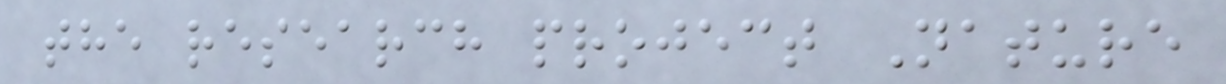the research project Nature
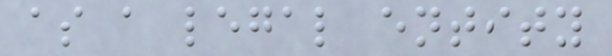as a legal entity
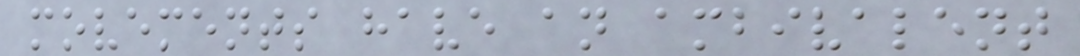movements have an ambivalent
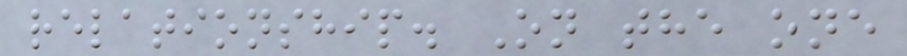relationship. On the one
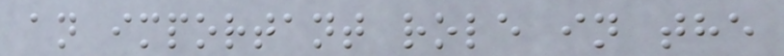an important role in the
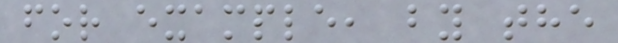for example, by the
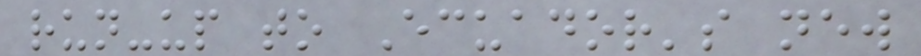run-up to Ecuador's new
